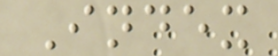Index
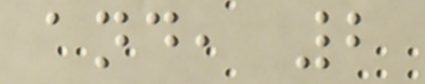and, 2
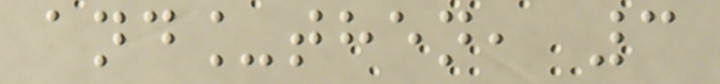and_then, 3
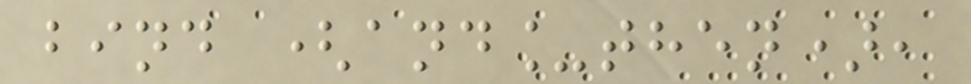bind (and_then),
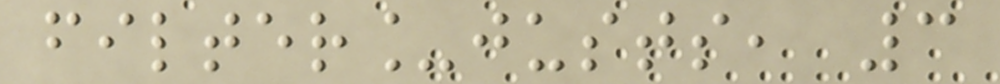filter_justs, 3
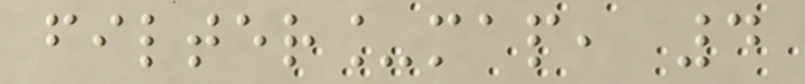filter_map, 4
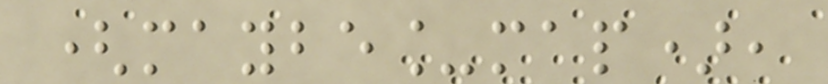(maybe_map),
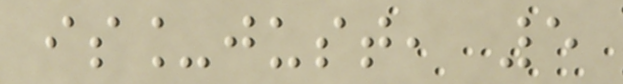is_just, 5
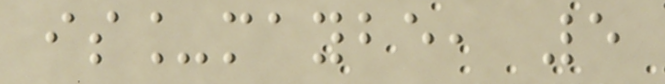is_maybe, 5
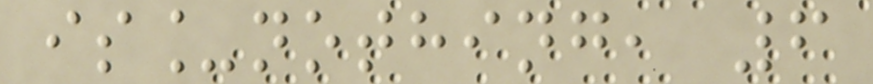is_nothing, 6
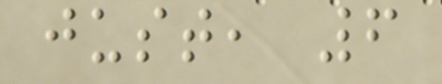just, 6
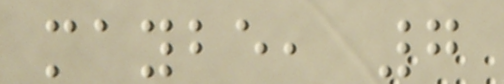maybe, 7
